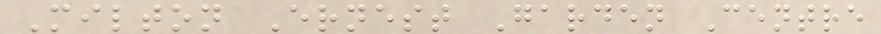Milton Ernest Garden Centre
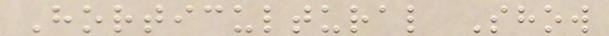Horticultural Show
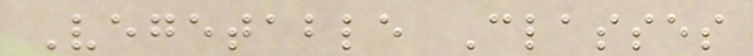Vegetable Classes
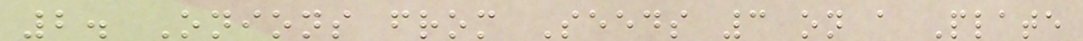2. Onions from Seeds 3 on a Plate
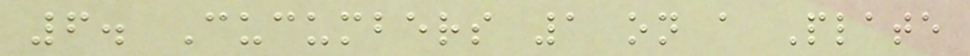6. Cucumbers 1 on a Plate
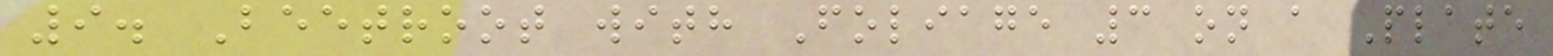9. Beetroot with Foliage 3 on a Plate
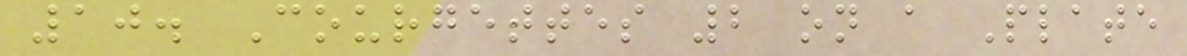10. Courgettes 2 on a Plate
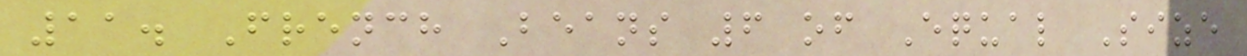11. French Beans 6 of Equal Size
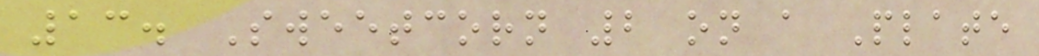13. Sweetcorn 2 on a Plate
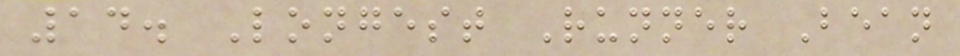14. Longest Runner Bean
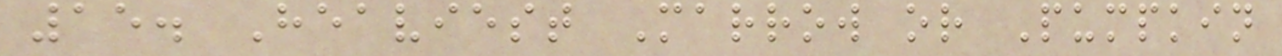15. Heaviest Marrow or Pumpkin
